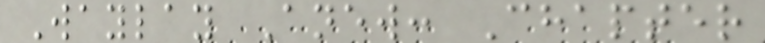Waylay Anew: Chapter
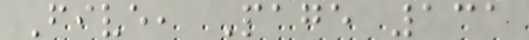Five, Page 131
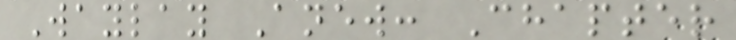Waylay Anew: Chapter
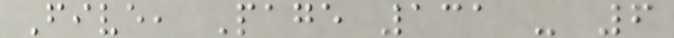Five, Page 131 - 6
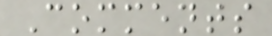Comments
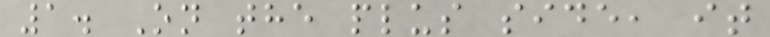1. On the plus side, it
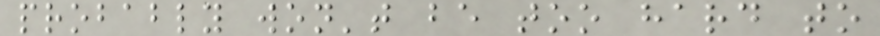probably won't be too hard to
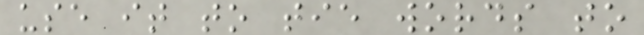use it to tie words to
